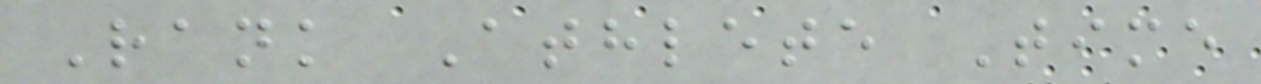Rank Athlete Time
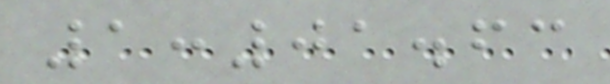1:01.63
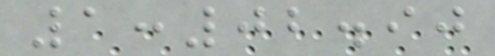1:02.90
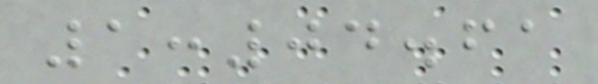1:04.61
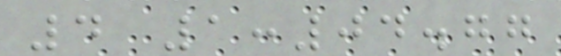4 1:04.77
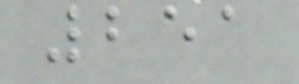251
